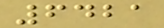6421
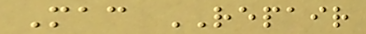Mac REPAIR
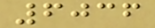6036
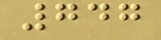747
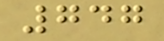747
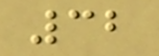32
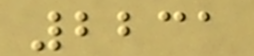2231
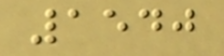1540
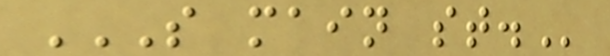S MAIN ST.
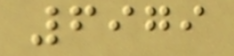6979
